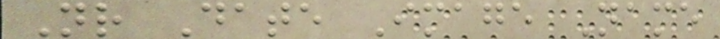Nr Date Image Name
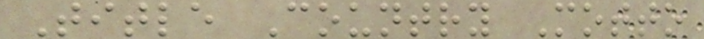Title Country Motto
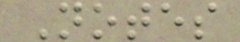Notes
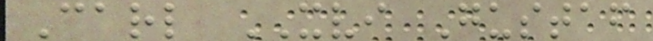Carl XVI Gustaf
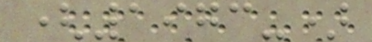(1973-)
